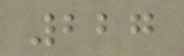227
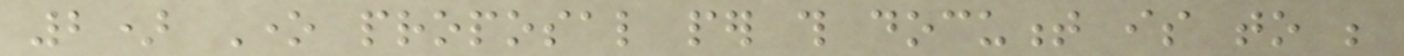2) One proposal per this document is to be
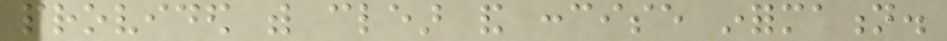provided with clear and concise information.
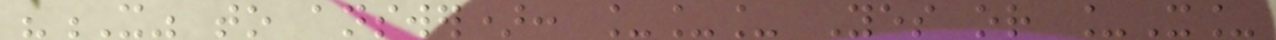"X" to answer): ___ Yes or _X_
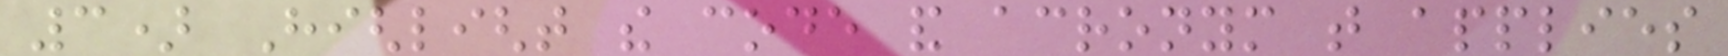3) Highlight the code and acronym that applies
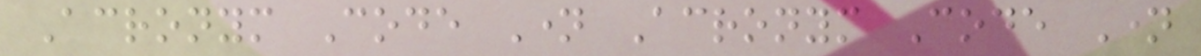Acronym Code Name Acronym Code Name
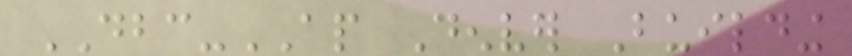DBC-AP Denver Building
